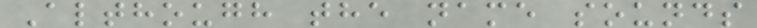Although the name sounds
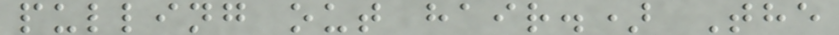pulling out hair.) The
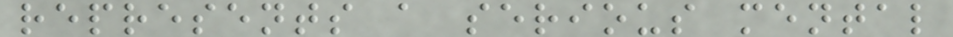represents a serious mental
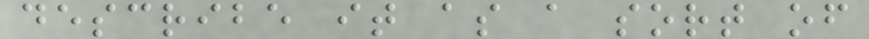describe it as a sort of
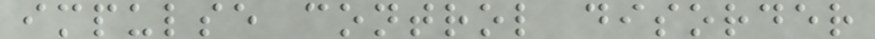impulse control disorder
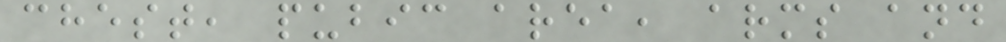chest, pubic area, arms and
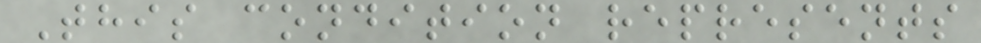This condition represents
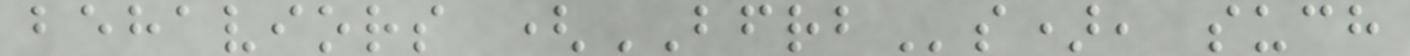behaviors (BFRBs), such
